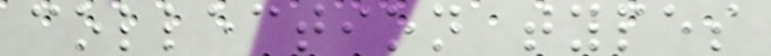collection types
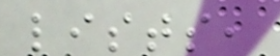lists,
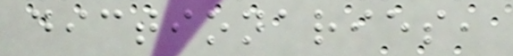dictionaries,
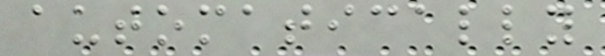automatically
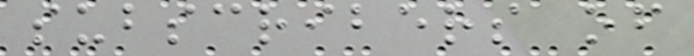subscribers of
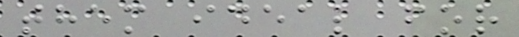them ideal for
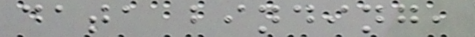data binding,
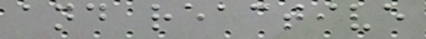and reactive
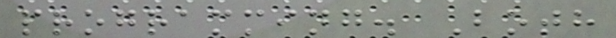programming. Both
